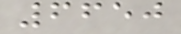6650
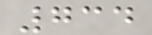734
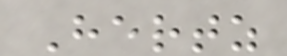Hertz
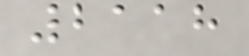2118
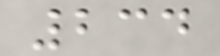234
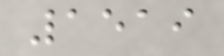1519
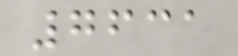7631
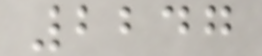2247
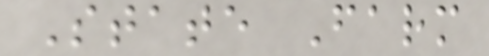State Farm
